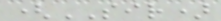(SIR)
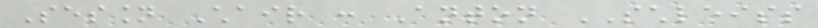Session Chair : Anton SCHLEISS
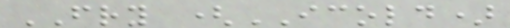FRY (ICOLD)
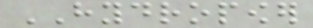HYDROPOWER
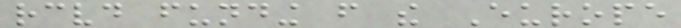received funding from the Europe
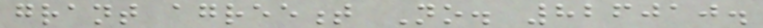grant agreement No. 826010.
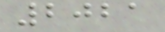2021
